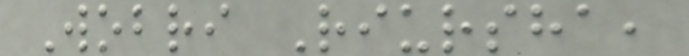Wobri Riursha,
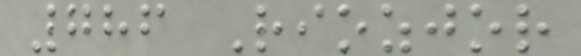786 Riozjor
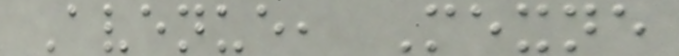Avenue, Mexne
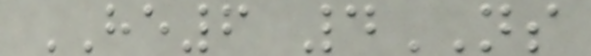HE6 4NS
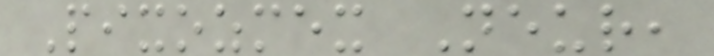Pixozmex Neur,
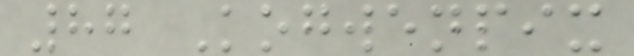87 Kogwenpix
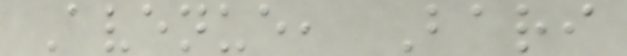Avenue, Bari
